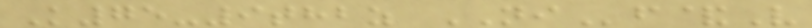K75-9thbz NIf&V
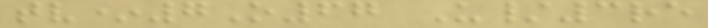tv*7O67 U/3re
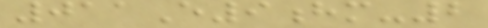011E9hm-2
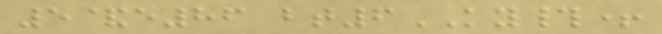5&e86 bt6KY#+
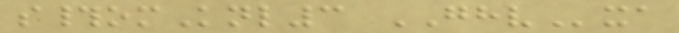s#omKnl3 GHVxa
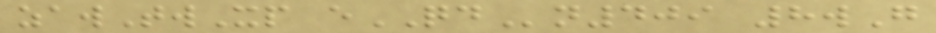zawTwXp eQDn409 8wG
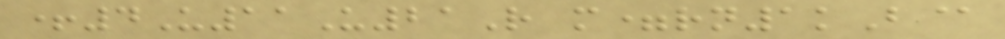+4U11U21R m=rn1kB@
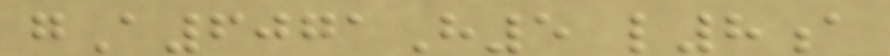gA6071H5 l8a
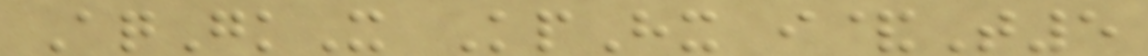AqGkX KpHx i&T5
